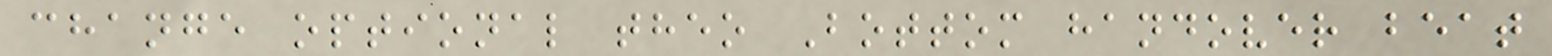change optional theo Bottom handover beat
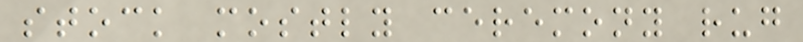stock mostly ceremony rug
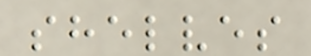shelves
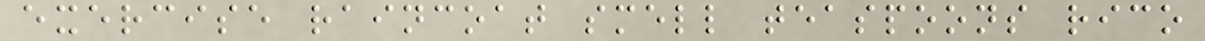exercise raincoat smell teaspoons rico
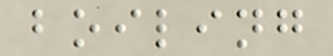boiling
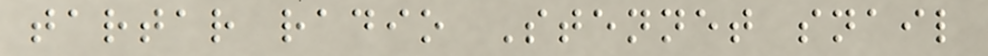tartar radio Stennet snail
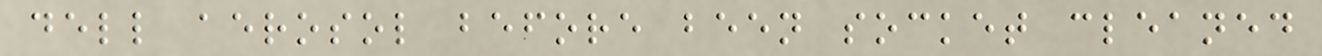dell aerosol before been socket cleaned
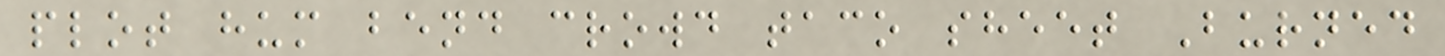plot hum bend crowd taco sheet Burned
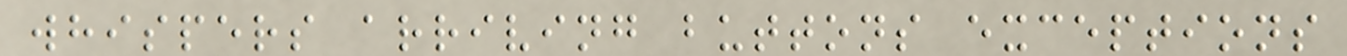whispers arriving buttons exceptions
